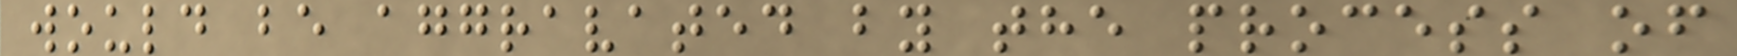would be aggravated by the process of
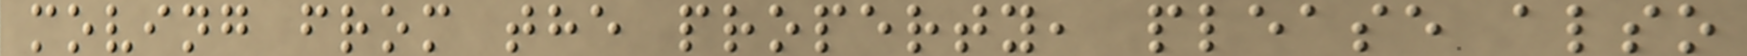moving from the property, please also
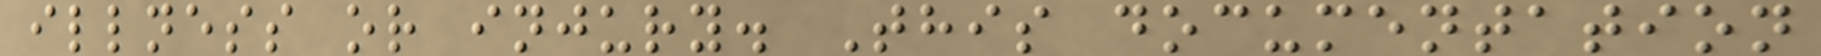illness or injury. This documentation
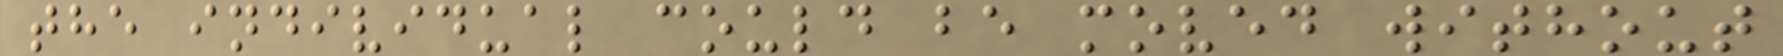the individual could be moved without
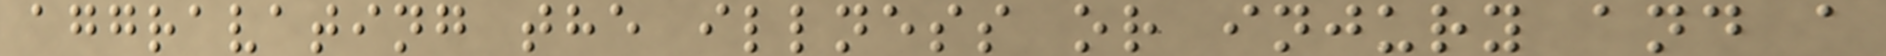aggravating the illness or injury and a
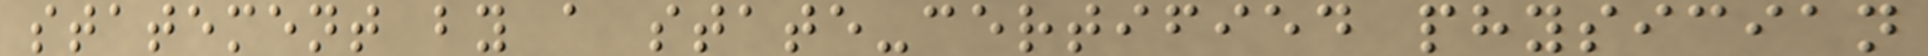statement by a state-certified physician
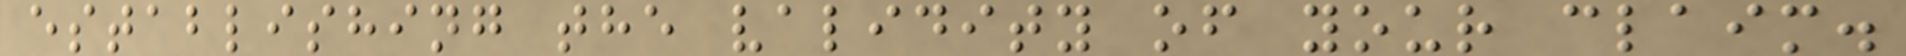establishing the validity of your claim.
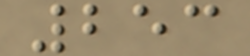253
